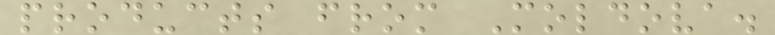products from Moldova.
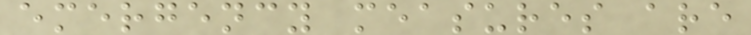emergency measures are
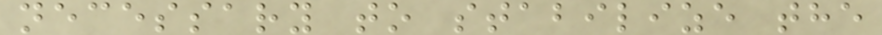necessary to stabilize the
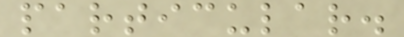particular.
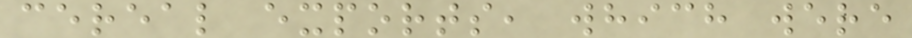cereal exports, which were
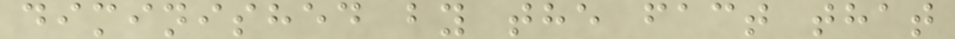diminished by the fact that
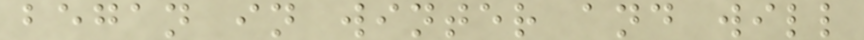began in winter and will
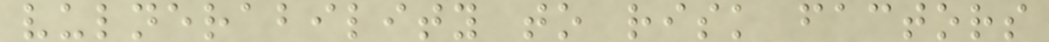vulnerability to risk factors
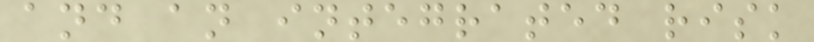and an integrated risk
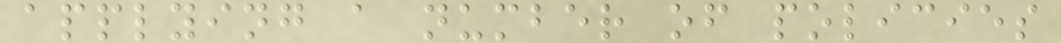applying a number of policies
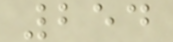254
